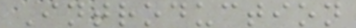Introduction
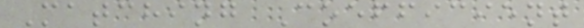Matching Coefficient
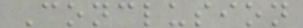Conclusion
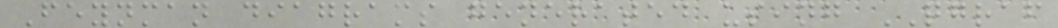Feynman diagrams generated using QGRAF
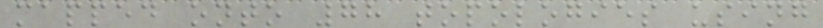mapped onto 78 topologies using
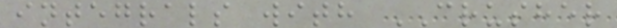integrals with CRUSHER
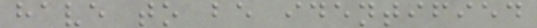have to be identified
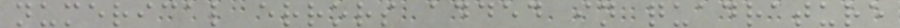numerical errors added in quadrature
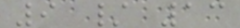9 / 13
